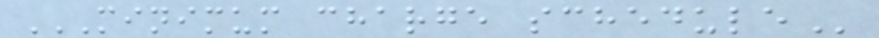MINIMUM CHARGE SCHEDULE
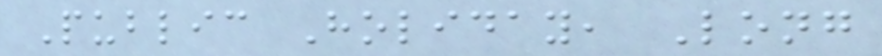Public Holiday, Long
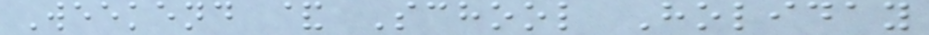Weekend & School Holiday
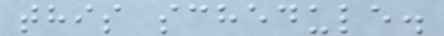this schedule.
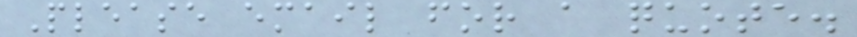Please email for a quote.
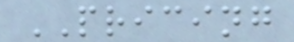PRICING
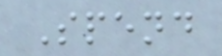Spend
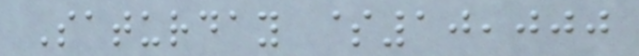Saturday $10,000
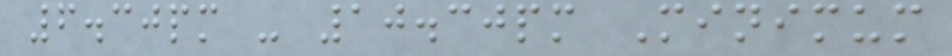6.30pm - 10.30pm Minimum
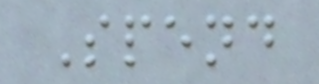Spend
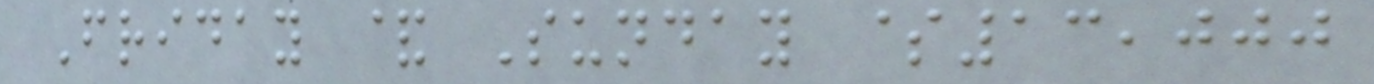Friday & Sunday $13,000
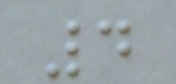4
